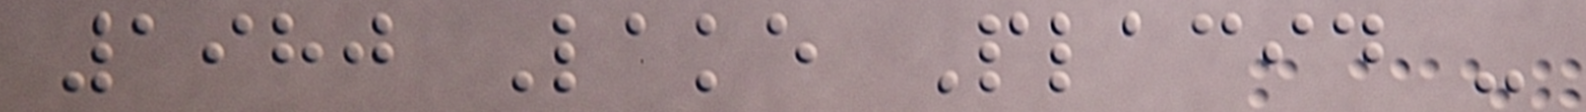1980 Lake Placid -
